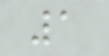1
